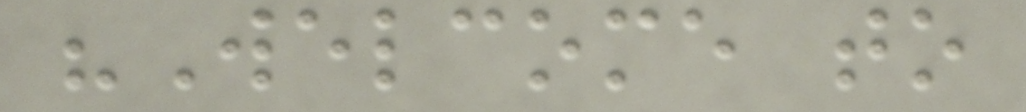"Welcome to
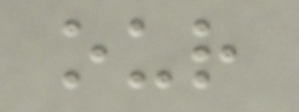our
